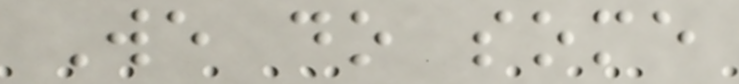We do some
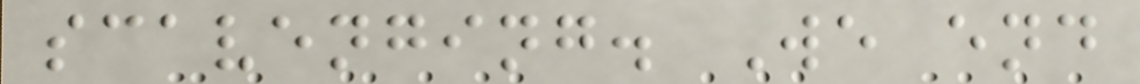scavenging. We end
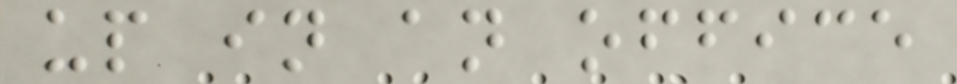up in an office
